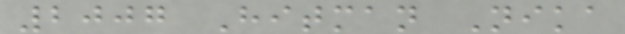2007 Hitman Nika
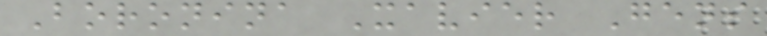Boronina Xavier Gens
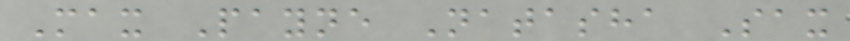Max Payne Natasha Sax
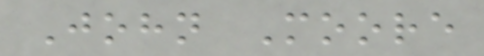John Moore
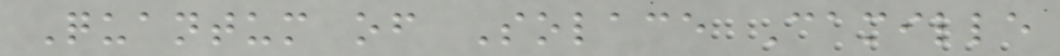Quantum of Solace Camille
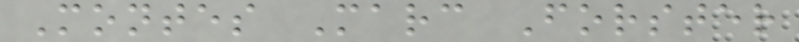Montes Marc Forster
